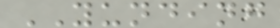YUNDING
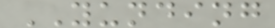YUNDING
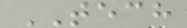TECH
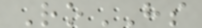RoHS
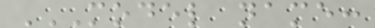MODEL NAME:
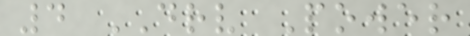4 DRV Power
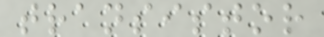transistor
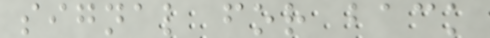signal for back
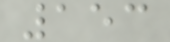153
